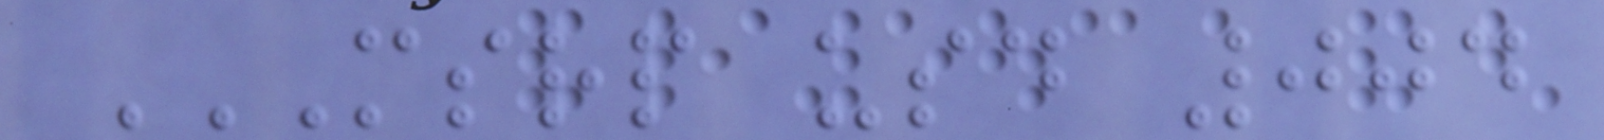MSRP USD 004
